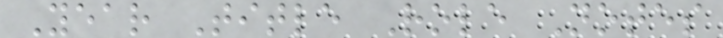Year Title Role Notes
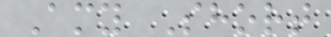Amy Short
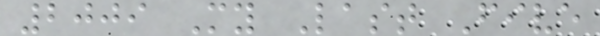2009 My Last Five
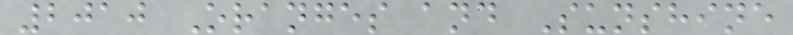2010 Oranges and Sunshine
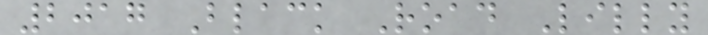2017 Black Road Lilly
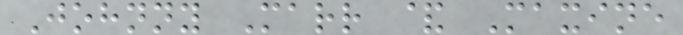Johnny Marr & Maxine
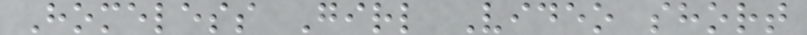Homeless Girl Video short
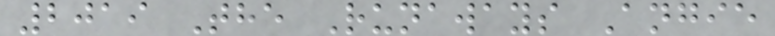2019 The Runaways Angie
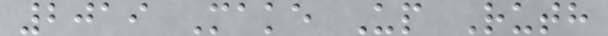2019 Make Up Ruth
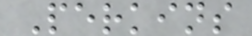Perkins
